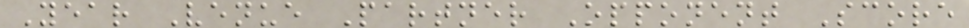Year Venue Partner Opponent Score
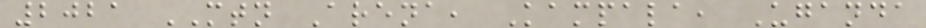2021 MTN Arena, Kampala, Uganda
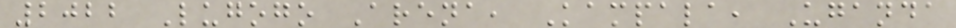2022 Lugogo Arena, Kampala, Uganda
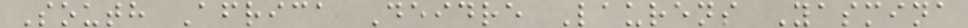South Africa Deidre Laurens Yasmina
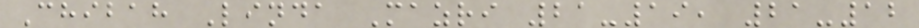Chibah Linda Mazri 21-19, 21-12
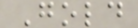Gold
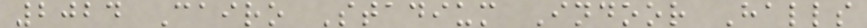2024 Cairo Stadium Indoor Halls
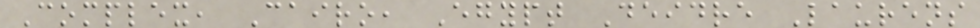Complex, Cairo, Egypt Deidre Laurens
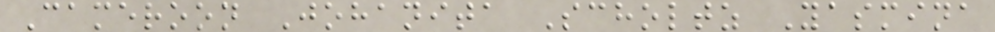Cameroon Johanita Scholtz Yasmina
